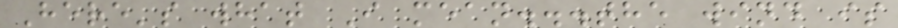Here's what I mean...the wind is
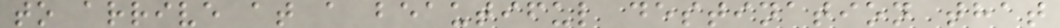to arrive at a beautiful destination that
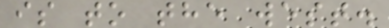is to the west.
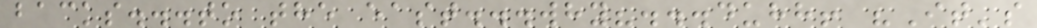backs...to the east...why?...duhh! "It's
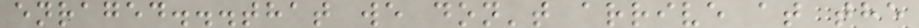enraged...that we don't arrive at the
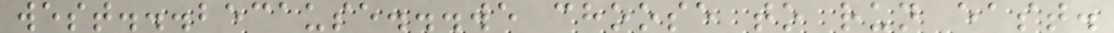west...because...we choose to run east.
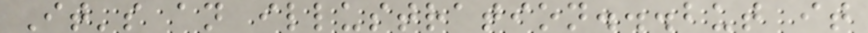It's an illustration...but it
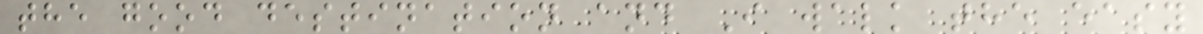the good destination and I walk the easy
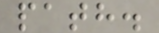path.
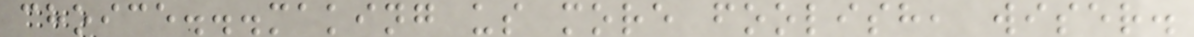choice...making us more foolish, wiser.
